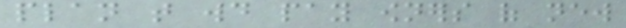plan that would pay owners of new
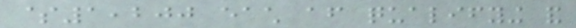$1,200 each after qualifying and
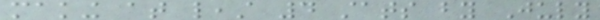making at least 4 stats by July
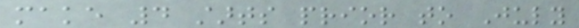make 4 starts prior to July
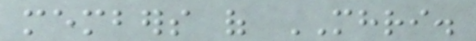members of MHRI.
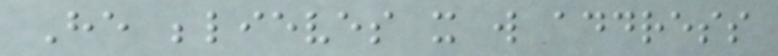He believes it will address
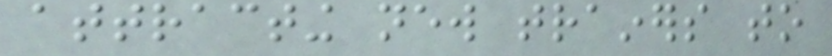attracting new trainers to
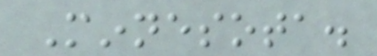Minnesota.
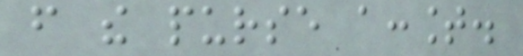from the purse account.
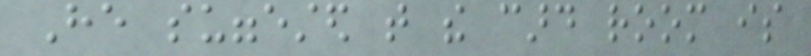He suggested that the card room is
